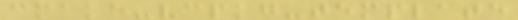cmake-vcpkg-template
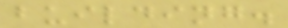building.
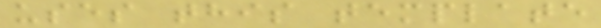uses this template
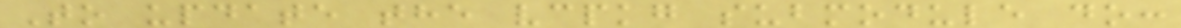To update the vcpkg submodule do:
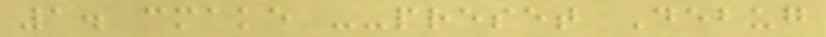1. cmake --preset Debug
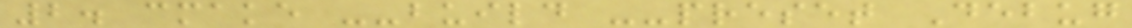2. cmake --build --preset Debug
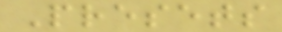Presets
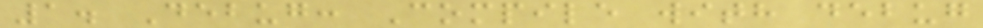1. Debug: Compile with debug
